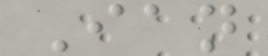Ian
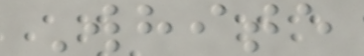White
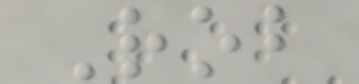Rob
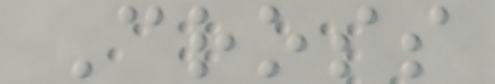Cross
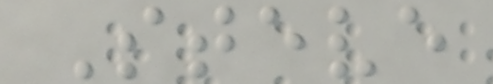Steve
